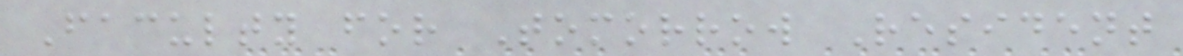Faculty for Tomorrow Resident
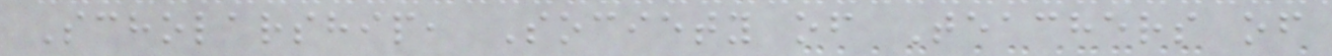Scholarship, Society of Teachers of
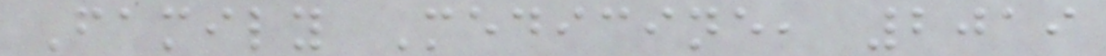Family Medicine, 2019
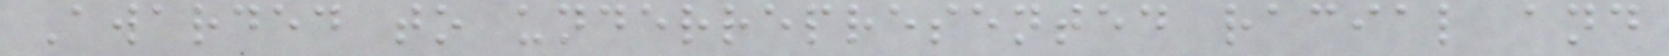Awarded to underrepresented racial and
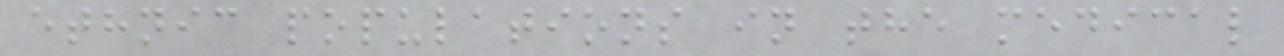ethnic populations in the medical
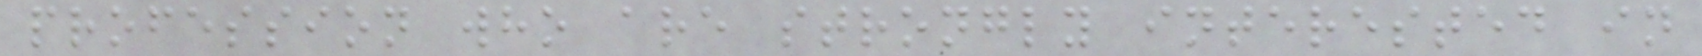profession who are strongly interested in
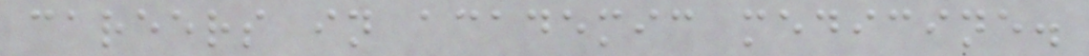careers in academic medicine.
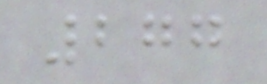277
